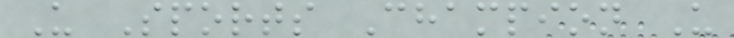U Sports Champion U
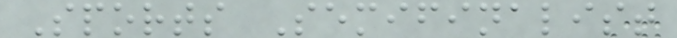Sports Semifinalist
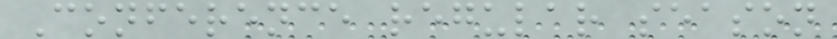Conference regular season
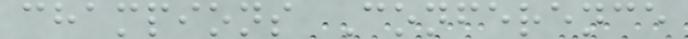champions Conference
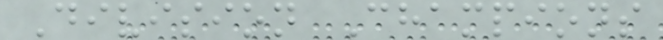Division Champions
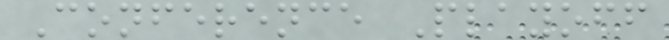Conference Playoff
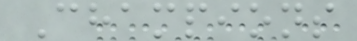Champions
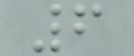6
